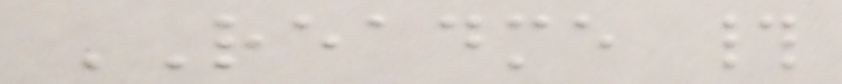README #
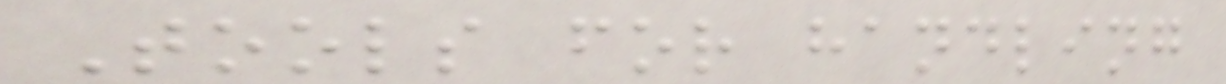Tools for handling
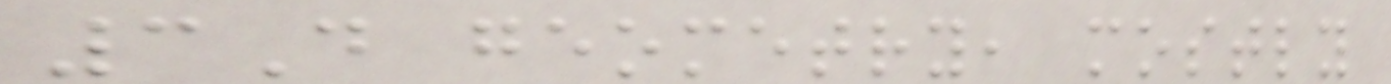3D geometry, mostly
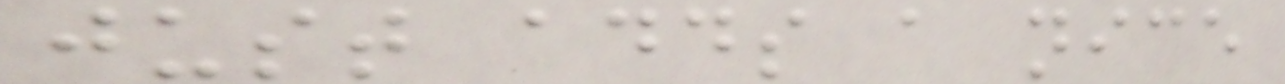just adds a nice
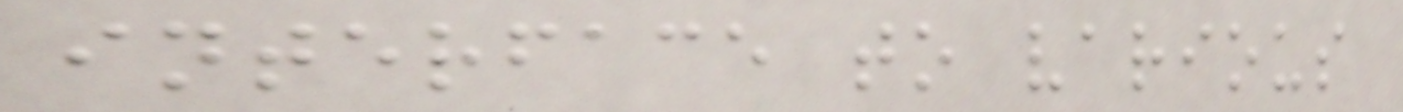interface to various
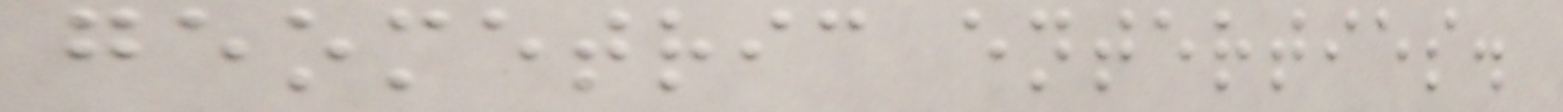geometric enterties.
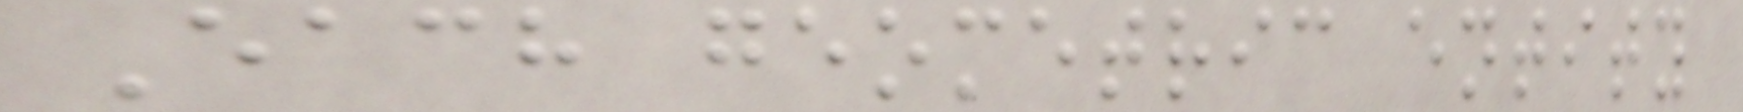Each geometric entity
